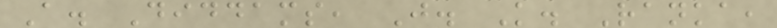A. Diddams, J. K. Ranka,
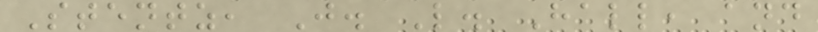Stentz, J. L. Hall, and
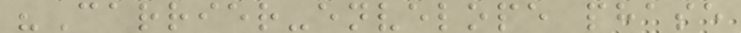"Carrier-envelope phase
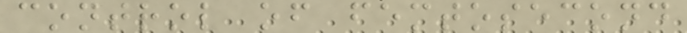control of femtosecond
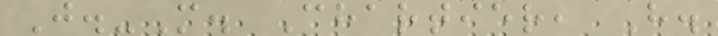J.-M. Chartier, H.
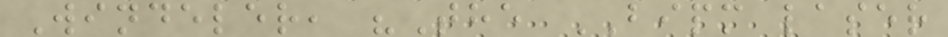Windeler, "The BIPM laser
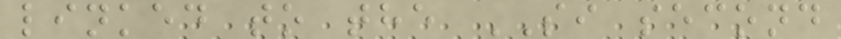linked to the SI second
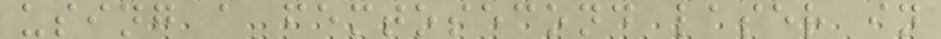using a femtosecond laser in
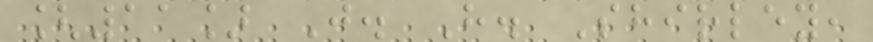[11] J. H. Shirley,
